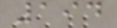194
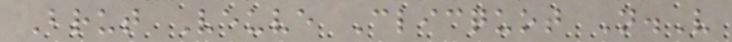Brut Veuve Clicquot N.V
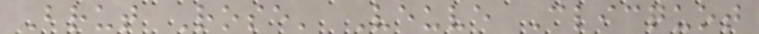Brut Rose' Veuve Clicquot
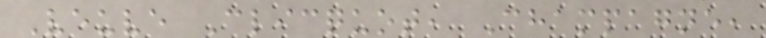Veuve Clicquot, Champagne,
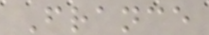France
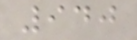940
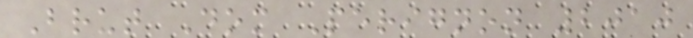Brut Dom Perignon 2010
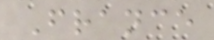France
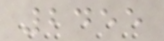2455
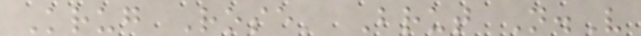Krug Rose' Brut N.V
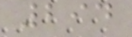294
